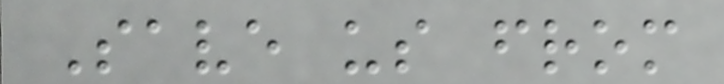Save us from
